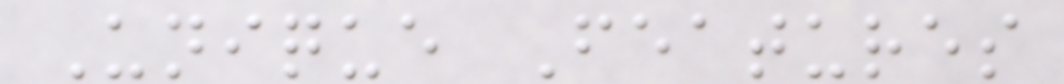Unique Features
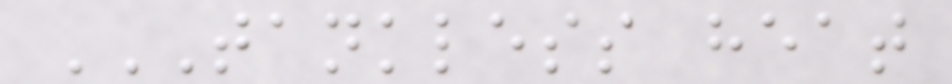TANKLESS HEAT
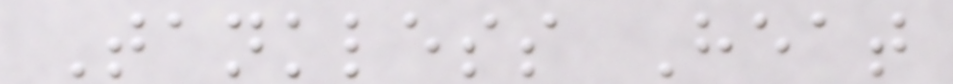Tankless Heat
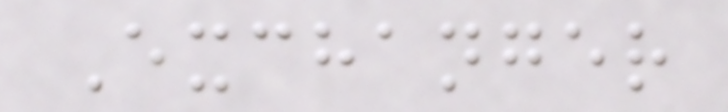Exchanger
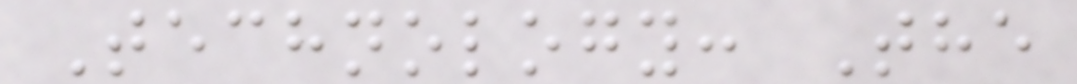Technology: The
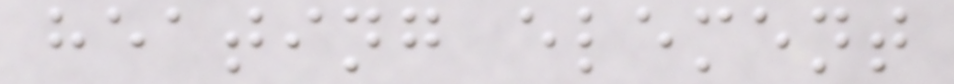heating element
